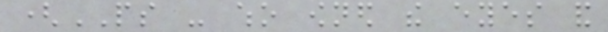(PS - who owned the eyes and
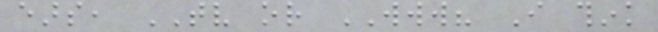ears, TV or WWW? I think
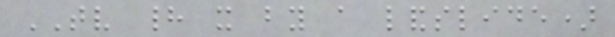TV had it by a landslide)
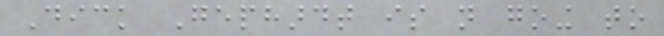Dick Gephardt is not going to
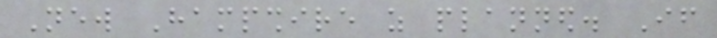New Hampshire as planned. If
